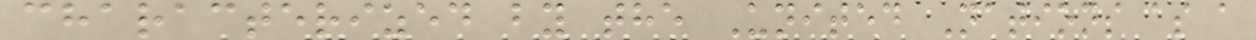characterized by the United Nations as a
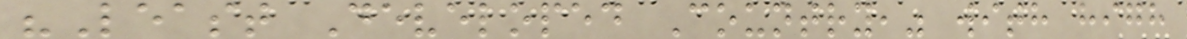"Least Developed Country," with high
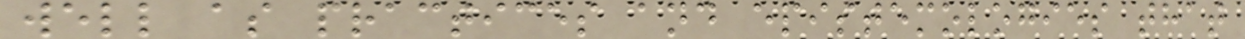well as practices and epistemologies that
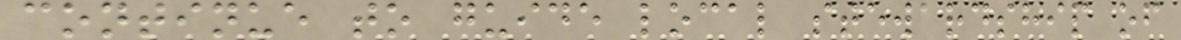continue to guide local stewardship of
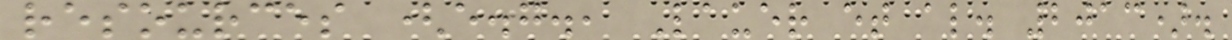resources (e.g., Lauer et al. 2013).
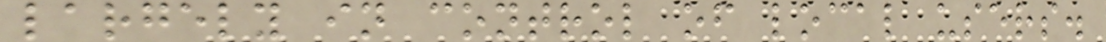largely in control of local users.
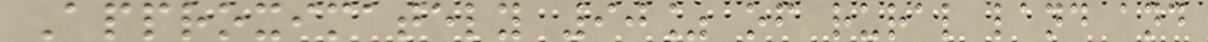Approximately 90% of rural land and
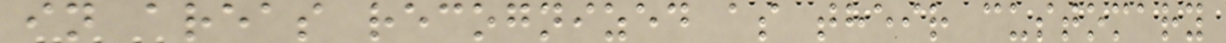in areas recognized as their customary
